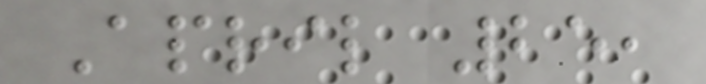April 25,
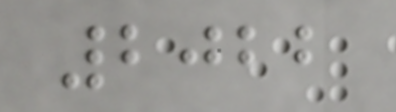2022
